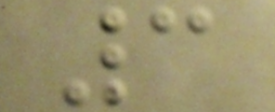3
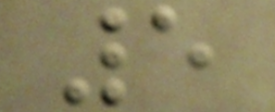5
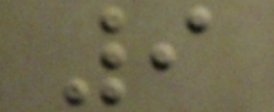9
